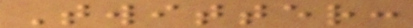Twitter:
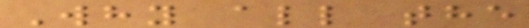Why all the
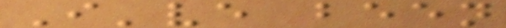I've been
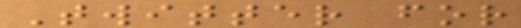Twitter for
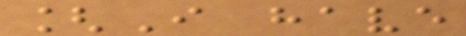[I have
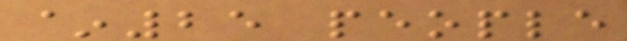~25 people
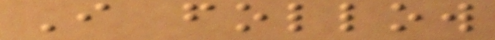I follow
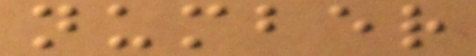number
